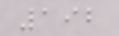192
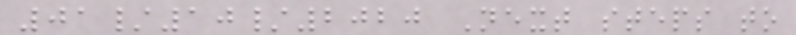01/10/2020 Next steps to
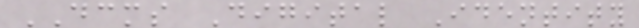DCMS Digital Identity
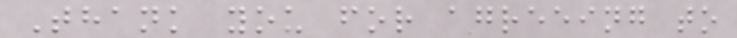Thank you for agreeing to
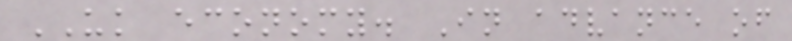UK economy. In advance of
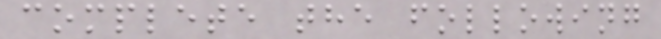complete the following
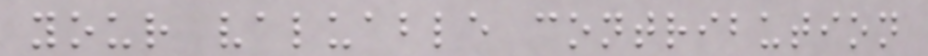your valuable contribution
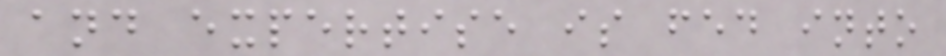and expertise is fed into
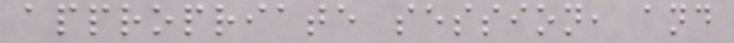appropriate session, and
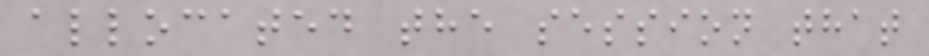allocated the session that
